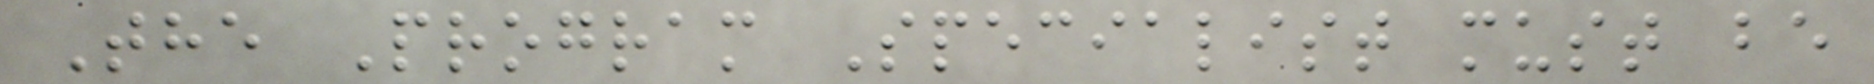The Program Specialist must be
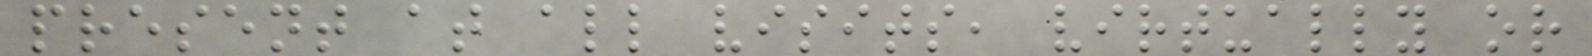present at all visits, virtually or
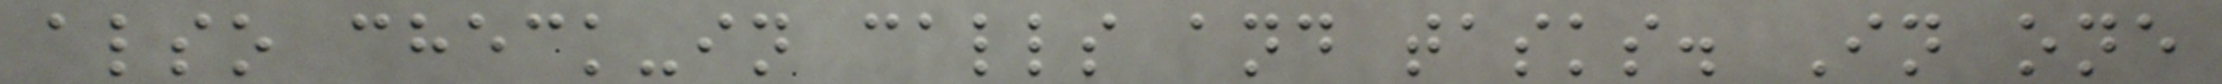also check-in calls and tasks. In one
